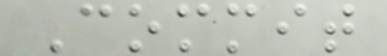Commit
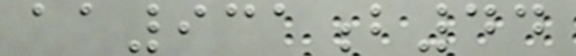aa931b44
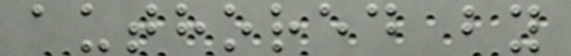authored by
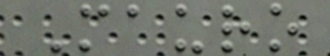Mauro
